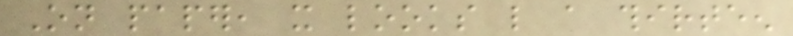On paper, it looks like a thirteen
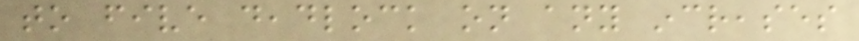to five deadlock on any increases
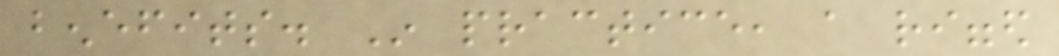benefits. In practice, a rigged
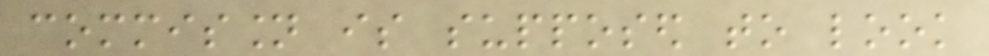commission is supposed to look
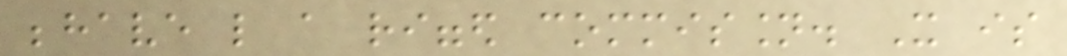behave like a rigged commission. It is
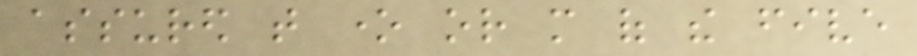assured that one or more of the five
